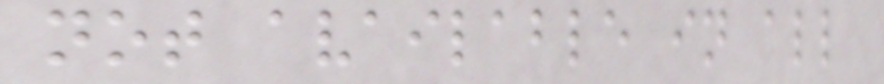not available in all
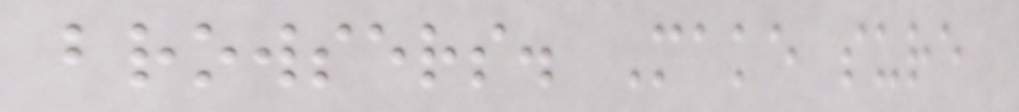browsers. Make sure
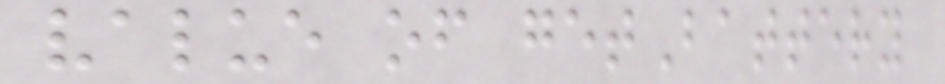value of getBattery
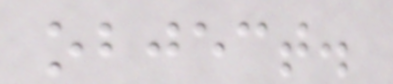object.
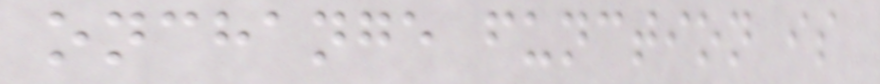onchange function is
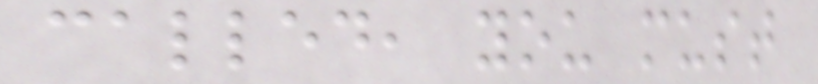called, you must
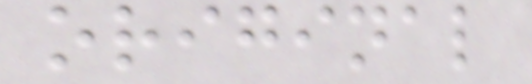original
